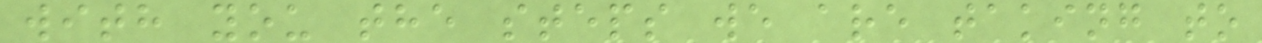with you the steps we are taking to
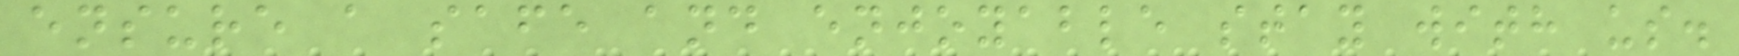ensure a safe and enjoyable stay with us.
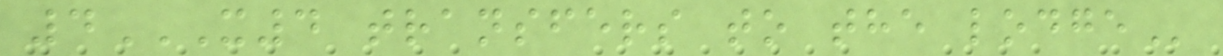4X4 TRANSFERS TO THE LODGE
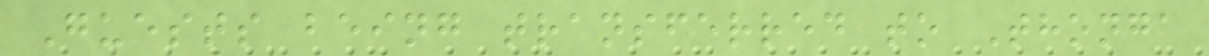Guests being transferred to Thonga
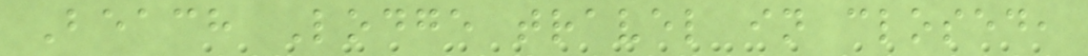Beach Lodge travel in closed,
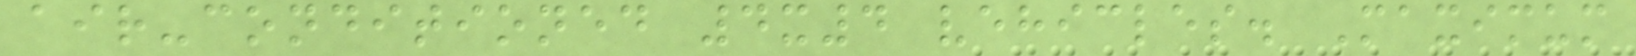air-conditioned 4x4 vehicles. Maximum
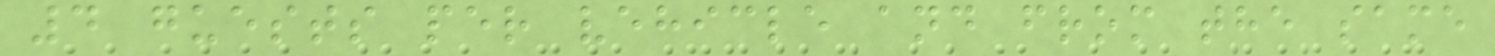4 guests per vehicle and from the same
